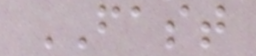FAST
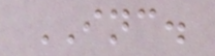INC.
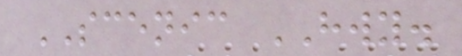SCENIC HWY.
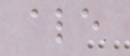ale
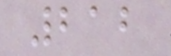212
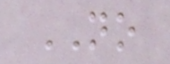NO
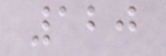120
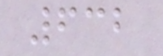632
